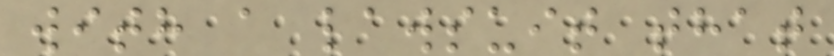with a lawsuit that
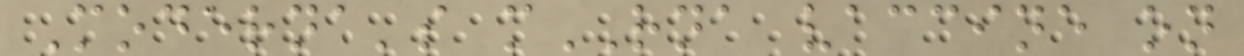Moderna's mRNA vaccine on
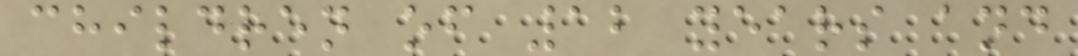children of 12 years and
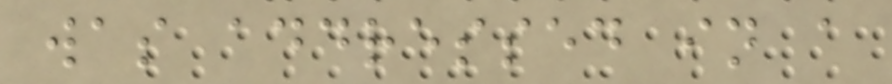was addressed in a
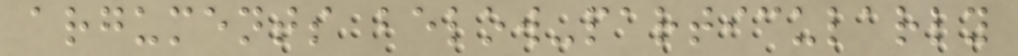arguments below-particularly
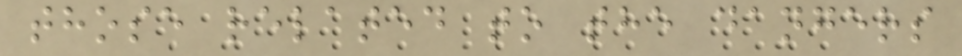those related to the dangers
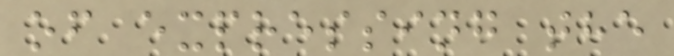of expressing the
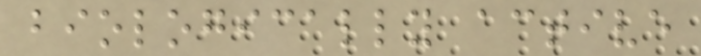biologically active
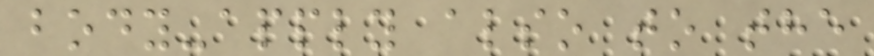body-apply also to the
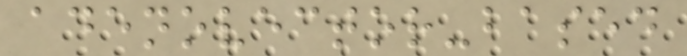adenovector-based
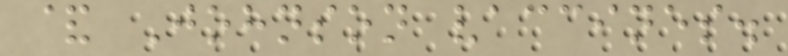& Johnson vaccines.
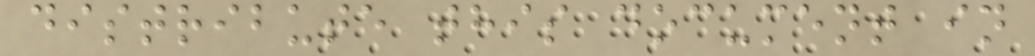distribute this document in
